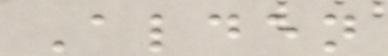Alden
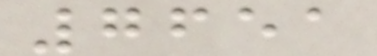7651
